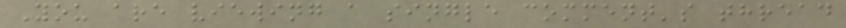You are viewing a single comment's thread
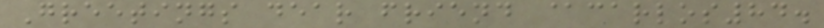Greetings dear friend @carlos84.
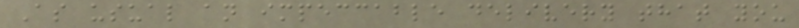As usual an impeccable delivery that you
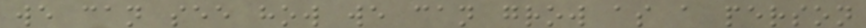we can see how we can grow as a person
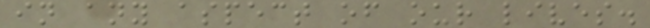in any aspect of our lives.
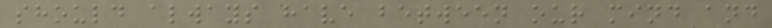should always have between our mind and
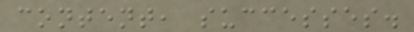content, successes.
